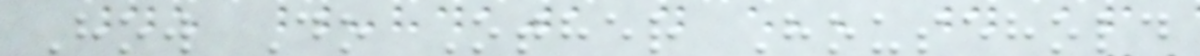How Do Other Household
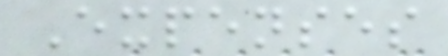Expenses
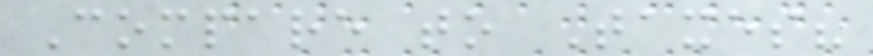Compare to Taxes?
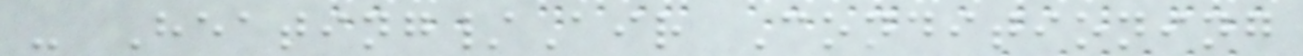- Heating/Air Conditioning
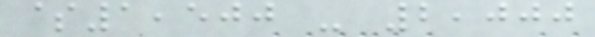$1,500 - 2,000
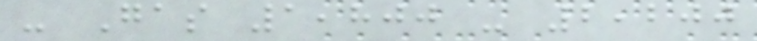- Gas 1,800 - 2,200
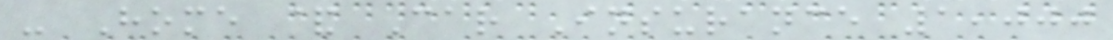- Home & Car Insurance 1,000
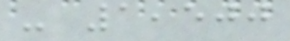- 1,500
